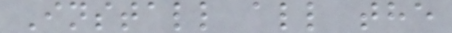Install all the
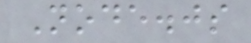Node.js
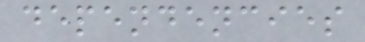dependencies
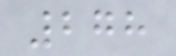278
